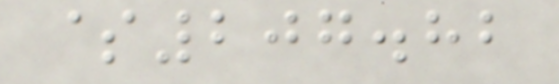$207.82
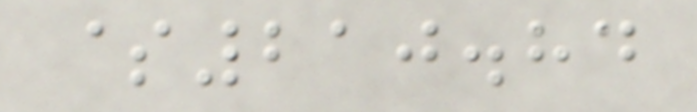$210.84
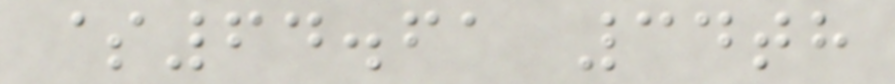$64.61 34th
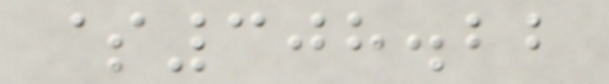$308.22
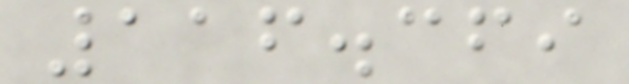116.369
